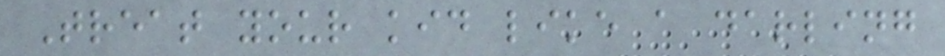Treat your kid like a darling
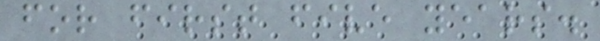for first five years.
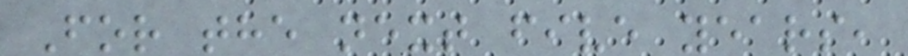For the next five years,
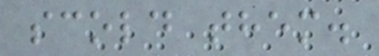scold them.
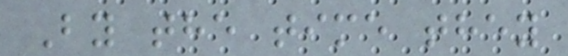By the time they
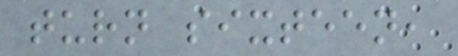turn sixteen,
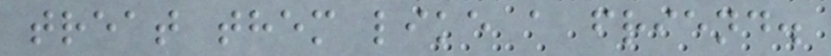treat them like a friend.
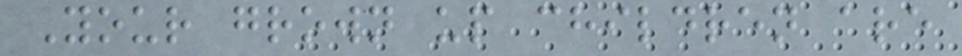Your grown up children are
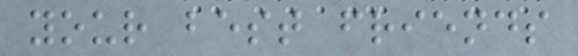your best friends
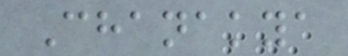Chanakya
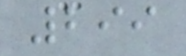299
